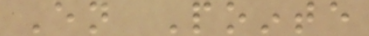En Pointe
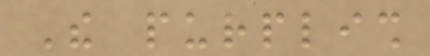The purplish
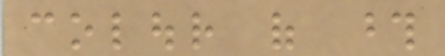colour of those
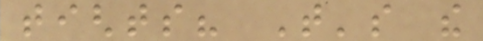tights? That's the
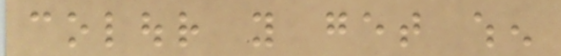colour you get when
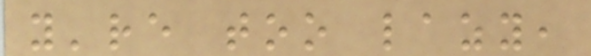you're too lazy,
